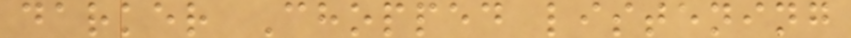darker Chopped listening
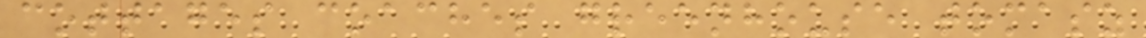cottages coaches greenhouse tomasz
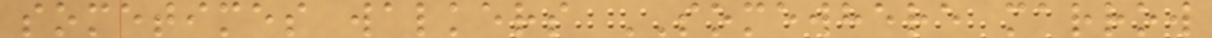sometimes walkers SOMEWHERE marrow
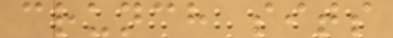crunch sits
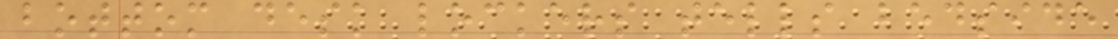bottom desk lockers tells bedside
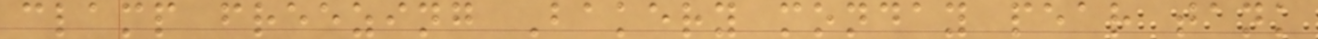clamp freezing Bakery monday pear tank
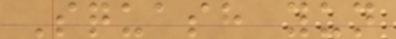Squash yun
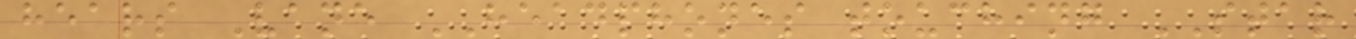hears Vane HEADPHONES touching STAR
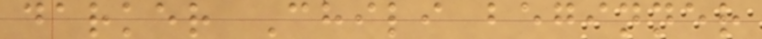darker Chili beginner
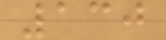130
